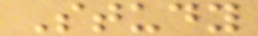Study
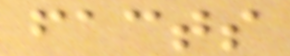facts
